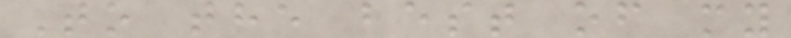To the best of my
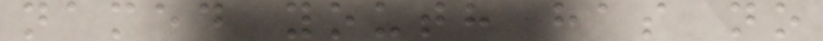named youth has no
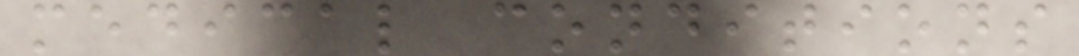medical conditions
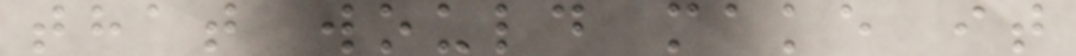that would make it
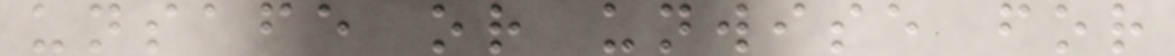unsafe or unwise for
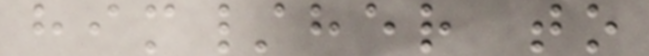him/her to
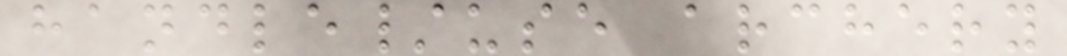handle/use archery
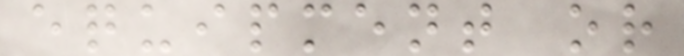equipment or
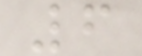6
